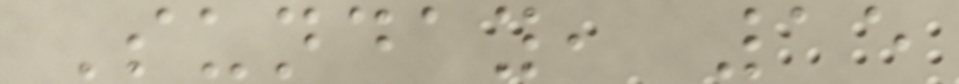Sunday, 15
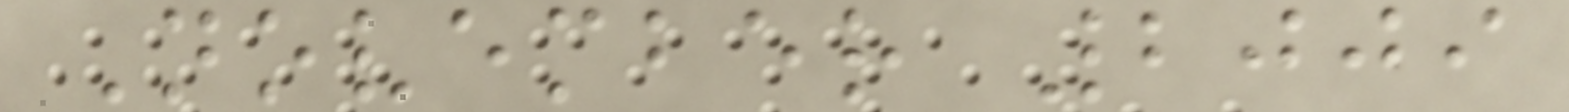November 2009
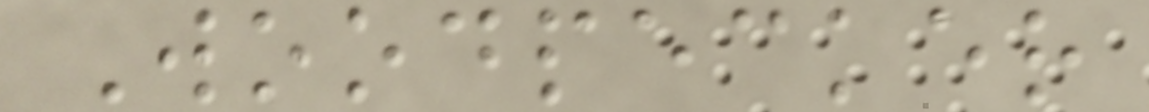Woodpecker
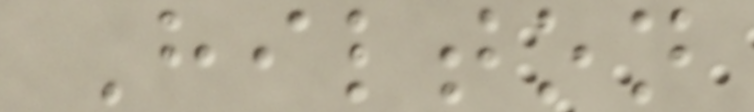Hilton
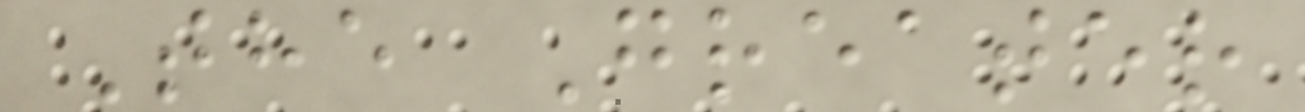The Greater
